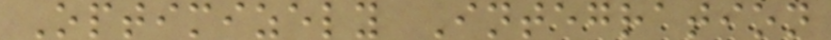Optimizely Integration
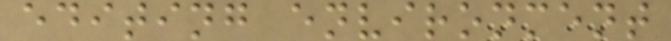editing environment
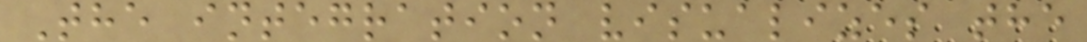The integration visualizes the
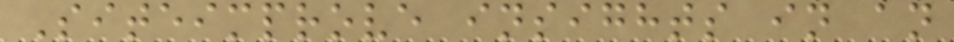Siteimprove insights in an
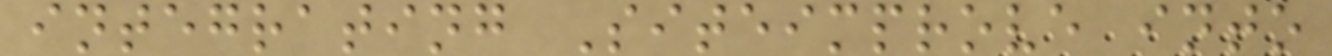integrating Siteimprove into
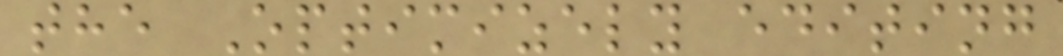the Optimizely editing
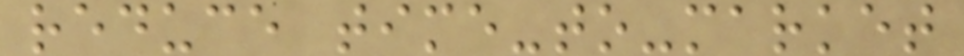reduce time-to-market
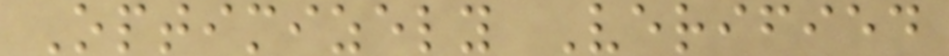Optimizely Verified
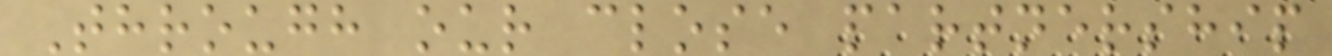Through our close partnership
